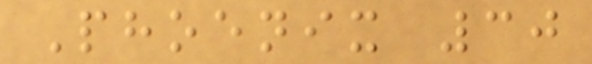Phoenix 30
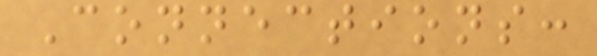Connections:
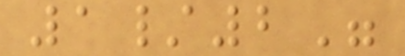1/2"
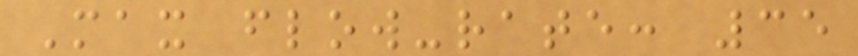Max flow-rate: 35
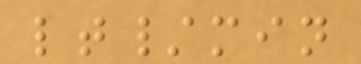lt/min
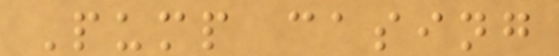Pump casing
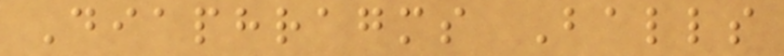Diaphragms Balls
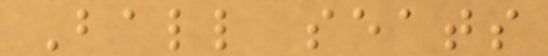Ball seats
